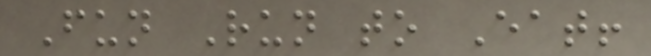Fun Run to Eat!
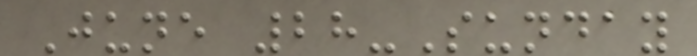June 28-Sunday
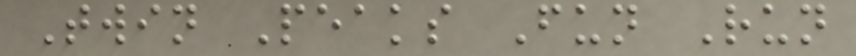Twin Peaks Fun Run
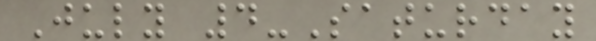July 4-Saturday
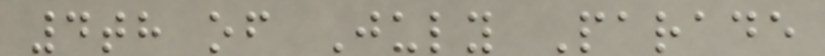4th of July Parade
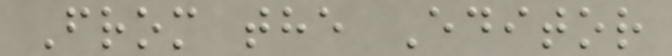From the Editor
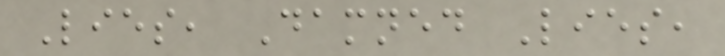Lies, Damned Lies,
